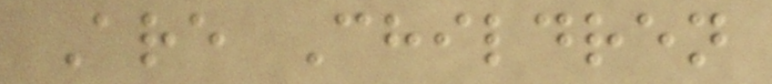Are Children
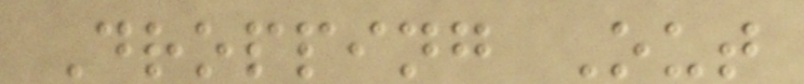Dropping Out
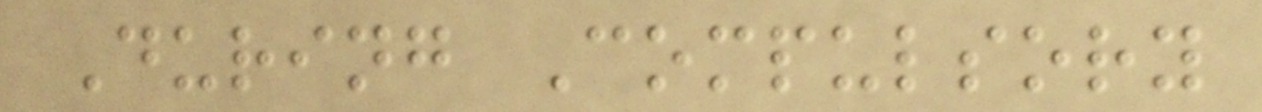During Compulsory
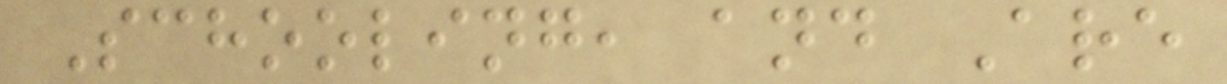Schooling, and Are
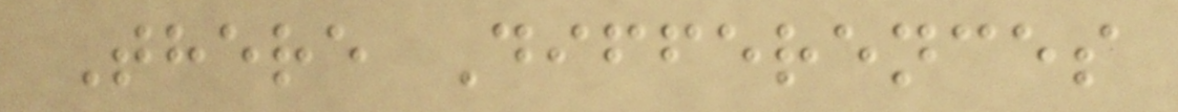There Differences
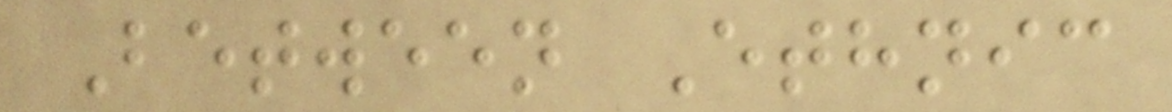Between Ethnic
